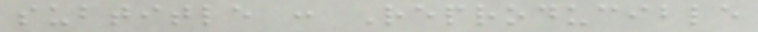subtitle : Reproducible
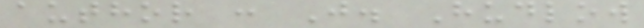author : J. Hudlow
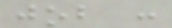job :
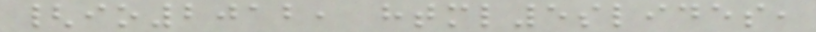{io2012, html5slides,
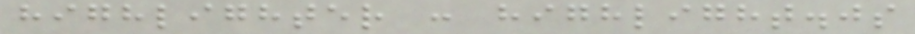highlighter : highlight.js
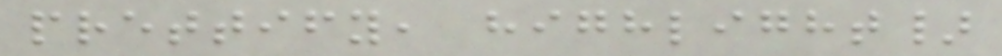prettify, highlight}
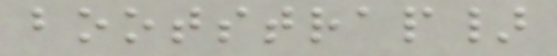bootstrap}
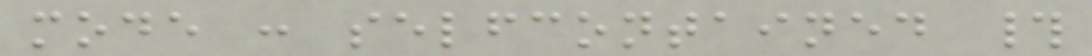mode : selfcontained #
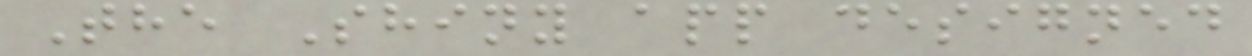The Shiny app designed
